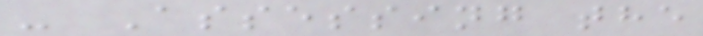- Assessing the
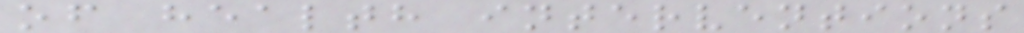of health interventions
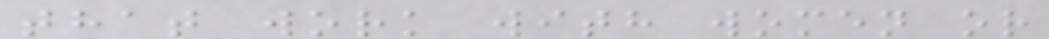that work with women or
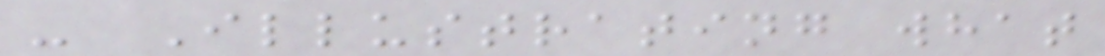- Illustrating what
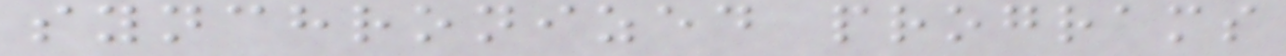synchronized programs
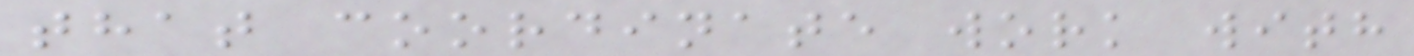that coordinate work with
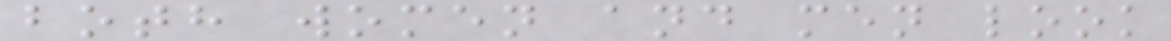both women and men look
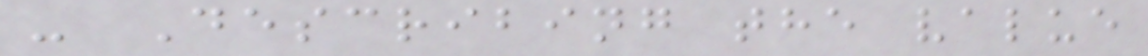- Describing the value
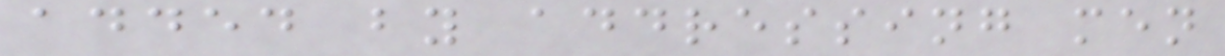added by addressing men
